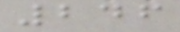246
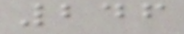246
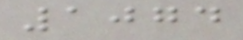1074
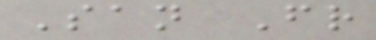San Fr
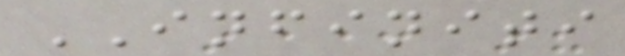INFINITI
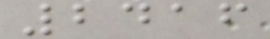2416
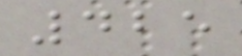425
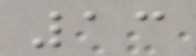13
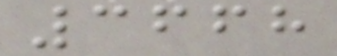3668
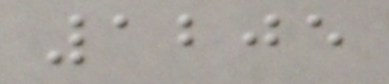1205
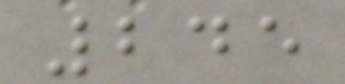245
